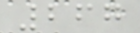267
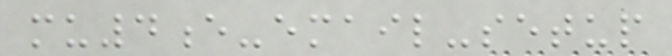mu4e-email-setup
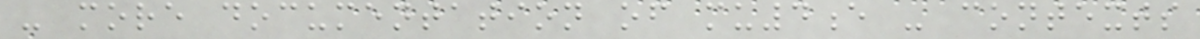- more documentation of mu4e - contexts
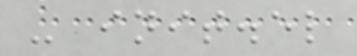- init.el
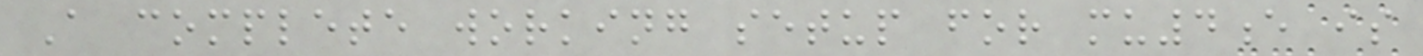A complete working setup for mu4e is
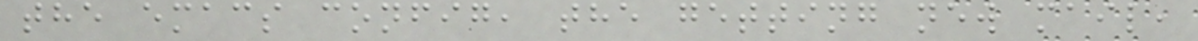the emacs config, the getting new mail,
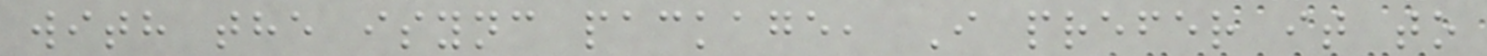with the isync package, I prefer it to
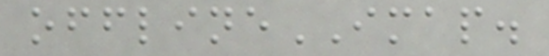offlineIMAP.
